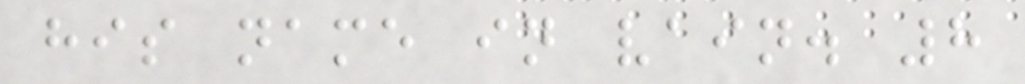his name in vain. 8
